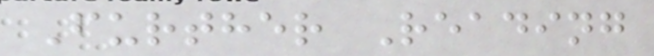Further Reading
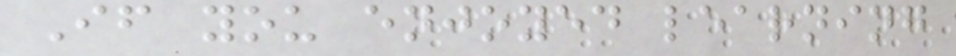If you enjoyed learning
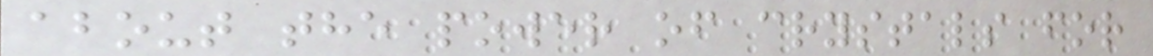about the power of crystals for
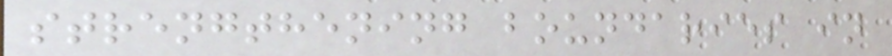strengthening boundaries in
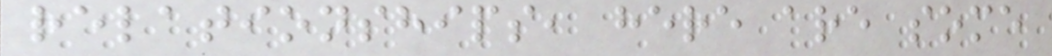relationships, here are some
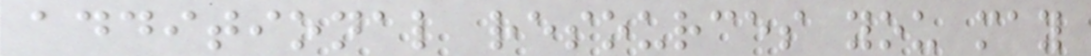additional resources you may
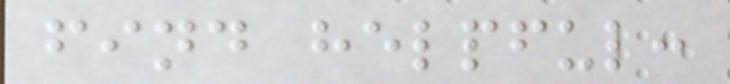find helpful:
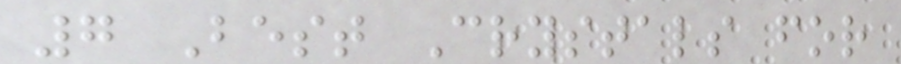7 Best Crystals for
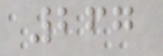267
